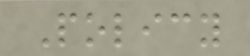Policy
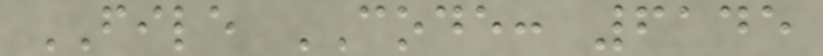FILE CODE: 6145
